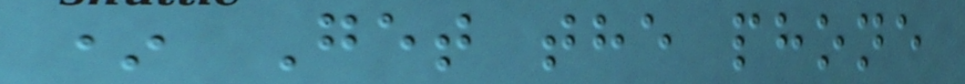* Get the phone
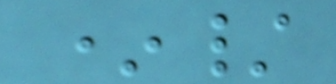*/
